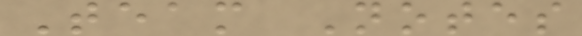Team Notes
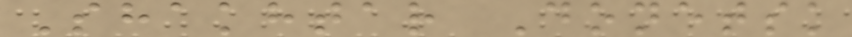Shakhtar Donetsk
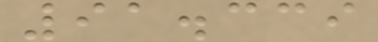91.339
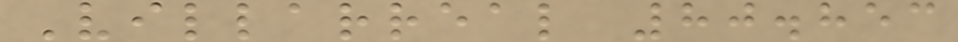Villarreal 80.853
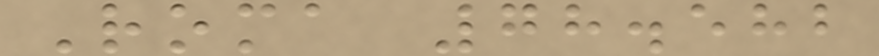Roma 78.582
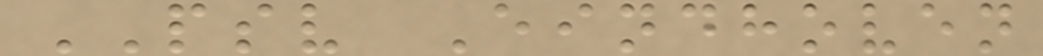PSV Eindhoven
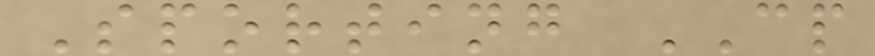Sporting CP
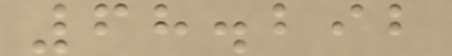68.292
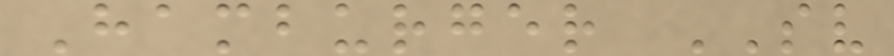Hamburger SV
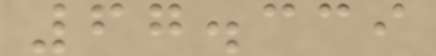67.339
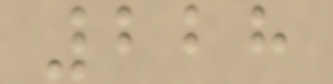228
